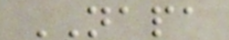NAPA
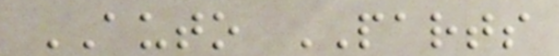AUTO PARTS
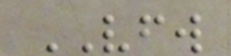VFW
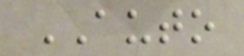AUTO
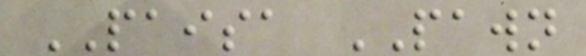PAISA PAWN
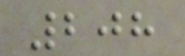208
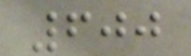600
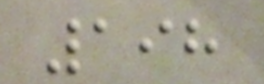198
